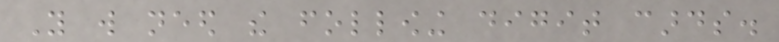You will need the following digit cards.
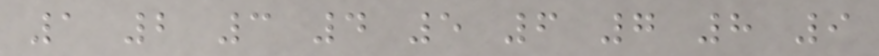1 2 3 4 5 6 7 8 9
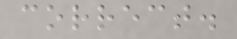correct.
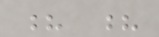? ?
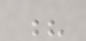?
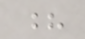?
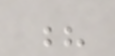?
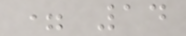= 14
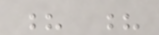? ?
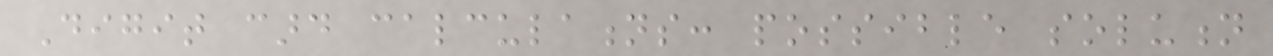Digit card calculations: possible solution
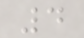4
